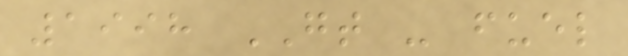1998 GT - fuel
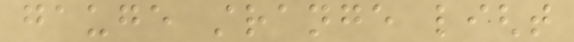gauge strange light
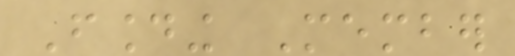Founding Member
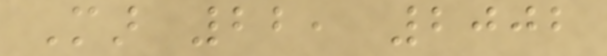Mar 22, 2002
